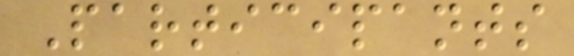Participants
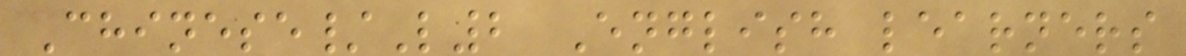Chinese/L2 English learners
